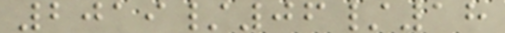2019/06/18
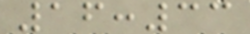16:33
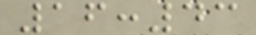16:43
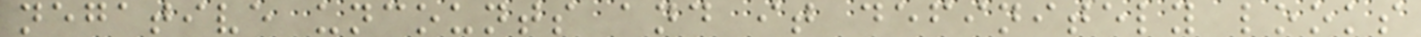negative uncounts and it definitely looks
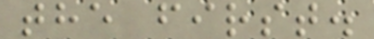the first.
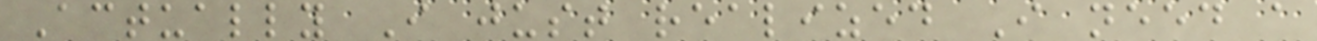Actually I just realized I need a
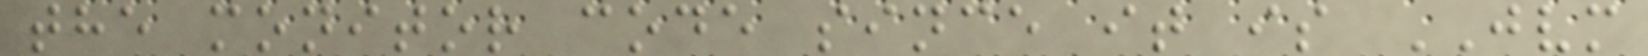the monitor code since it is JVM
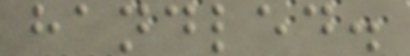handled.
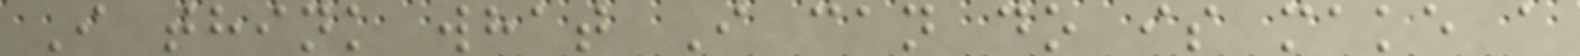I think what I can do is make a
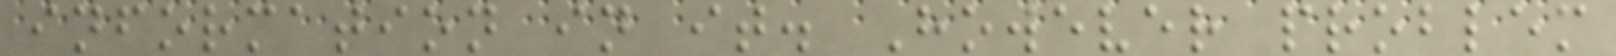information in it. However problem
